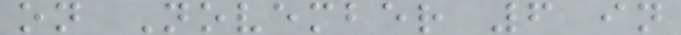on November 6 in
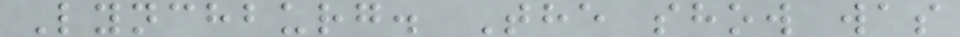Lynchburg. The show was
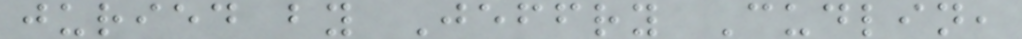juried by Jeffry Cudlin,
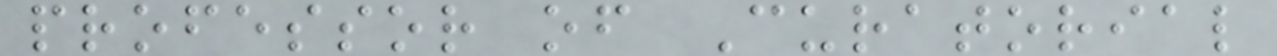professor of Curatorial
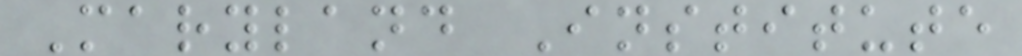Maryland Institute
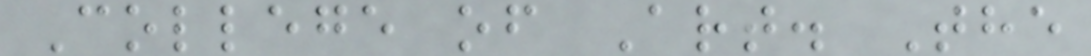College of Art. The
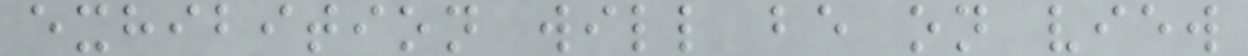exhibition will be on view
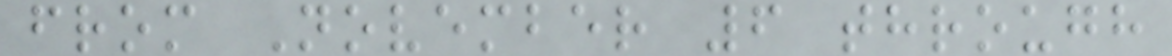from November 6 through
